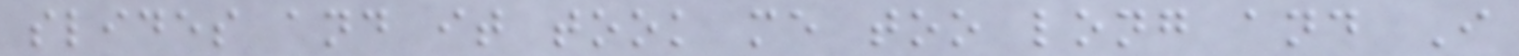slides and it took me too long and I
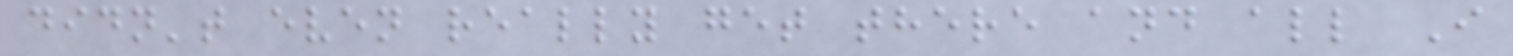didn't even really get there and all I
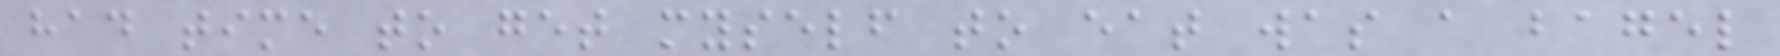had time to get myself to eat was a bagel
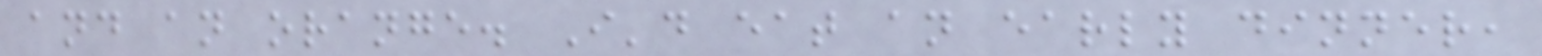and an orange. I'd eat an early dinner,
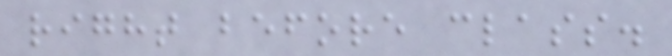right before class.
